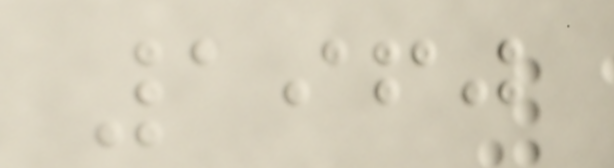1960
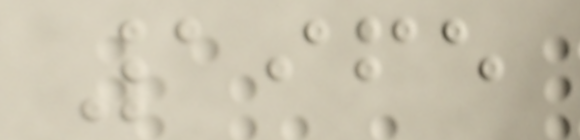1965
